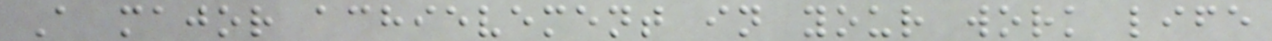A major achievement in your work life
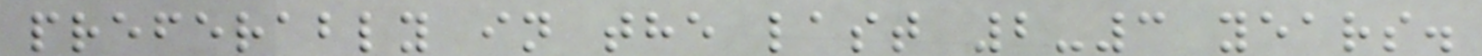preferably in the last 2-3 years.
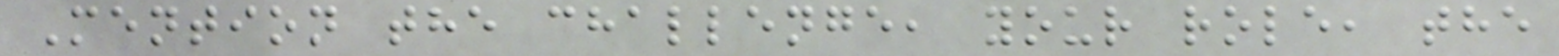Mention the challenge, your role, the
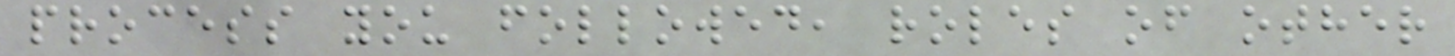process you followed, roles of other
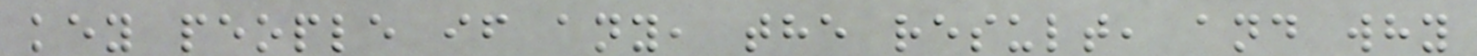key people if any, the result, and why
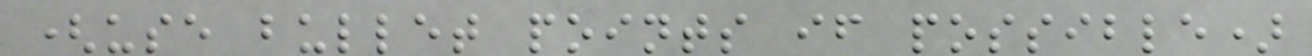(use bullet points if possible)
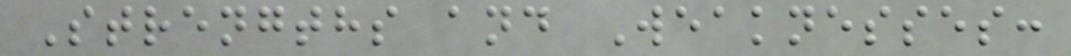Strengths and Weaknesses:
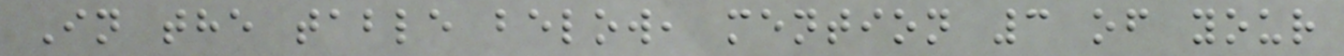In the table below, mention 3 of your
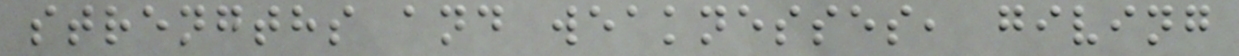strengths and weaknesses, giving
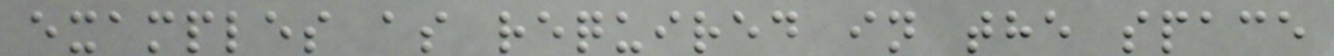examples as required in the space
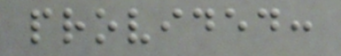provided:
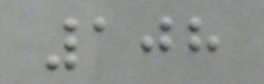108
